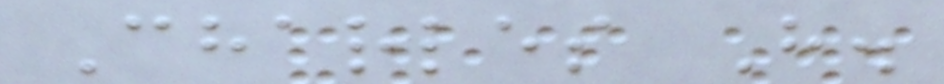Charles H.
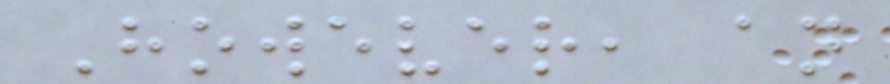However, an
